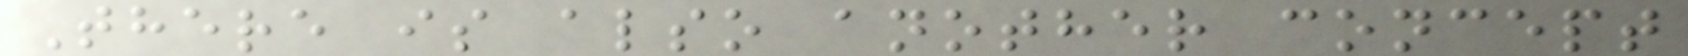There is also another concept
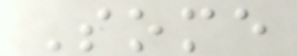Some
